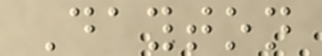Dayton
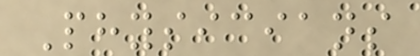Physicians
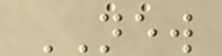NEW
